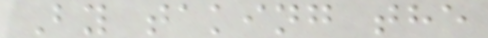By taking the
